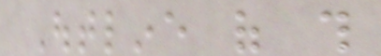Outline of this
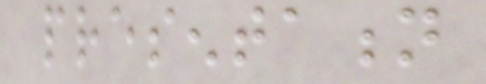presentation
